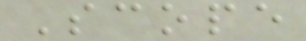Scope
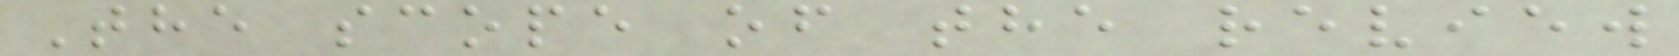The scope of the review
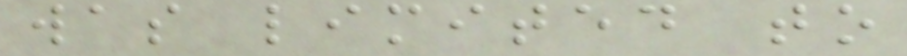was limited to
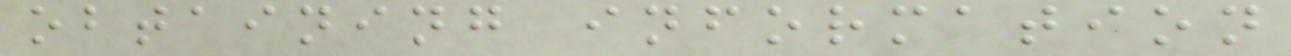obtaining information
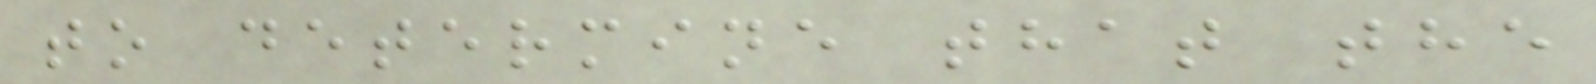to determine that the
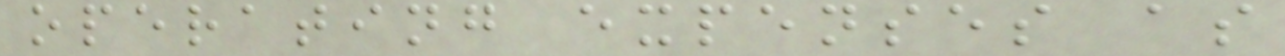operating expenses as
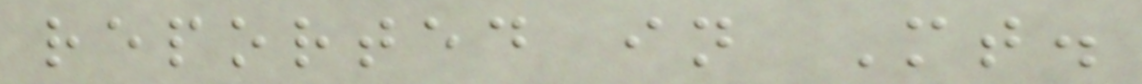reported in Mt.
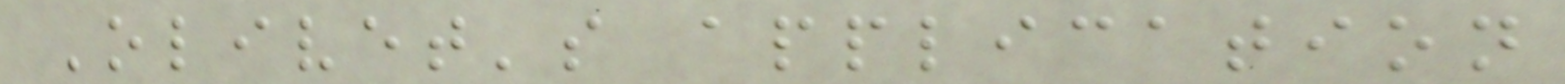Olivet's application
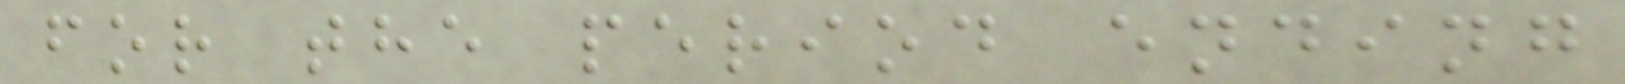for the period ending
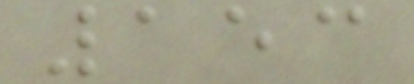153
